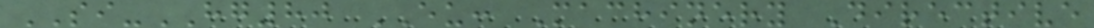SI-HG80 EU: Machinery Directive
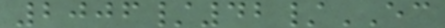2006/42/EC
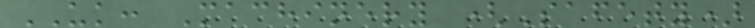UK: Machinery (Safety)
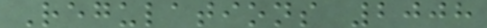Regulations 2008
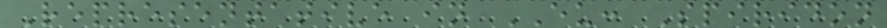Representative in EU: Spiridon
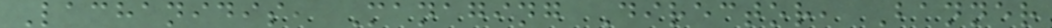Lachanidis, Managing Director, Banner
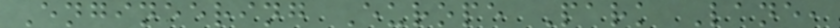Engineering Europe Park Lane,
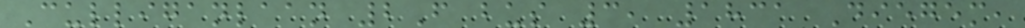Culliganlaan 2F bus 3, 1831 Diegem,
